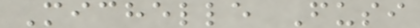Michelle Fusi
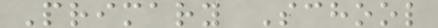Primary School
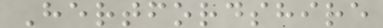Hertfordshire
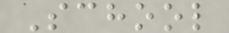School
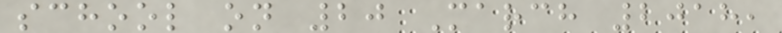school on 20 March 2018,
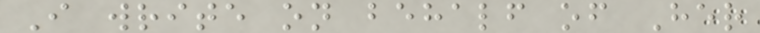I write on behalf of Her
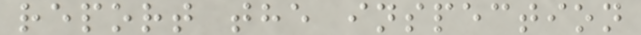report the inspection
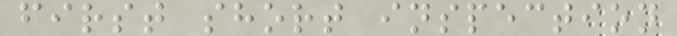first short inspection
